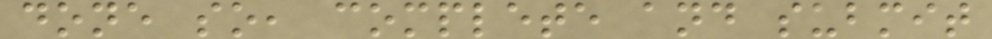done so, complete and submit
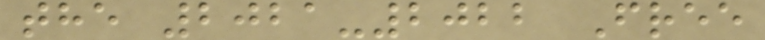the 2021-2022 Free
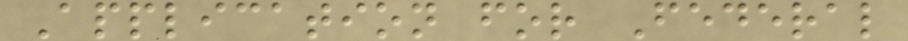Application for Federal
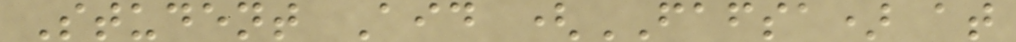Student Aid (FAFSA) at
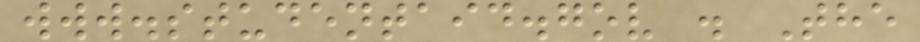www.studentaid.gov . The
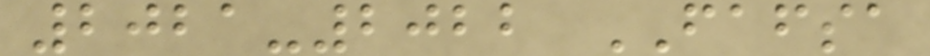2021-2022 FAFSA
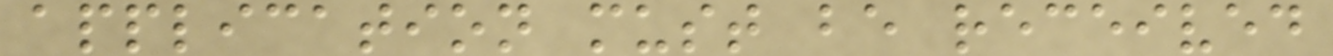application must be received
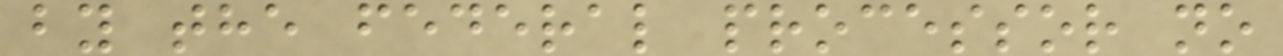by the federal processor no
